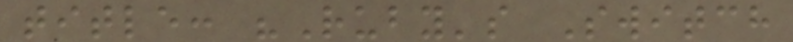title: "Ruby's Switch
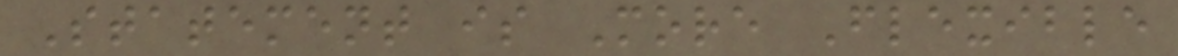Statement is More Flexible
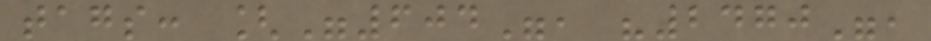tags: ["604", "2470",
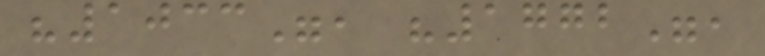"1033", "1772",
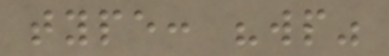type: "wp"
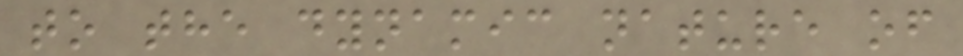to the dynamic nature of
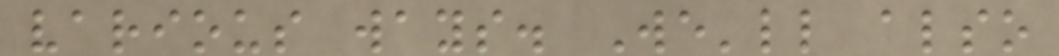various ways. We'll also
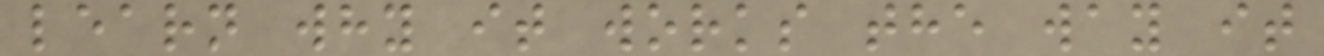learn why it works the way it
